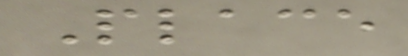Place
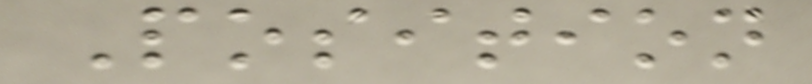Position
